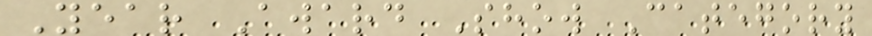Year Award Show Category
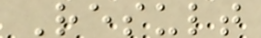Result
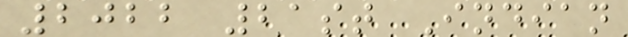2022 21st Indian
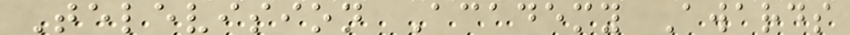Television Academy Awards
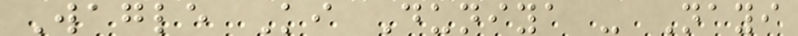Wagle Ki Duniya - Nayi
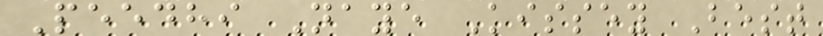Peedhi Naye Kissey Best
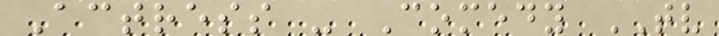Actress - Comedy TV
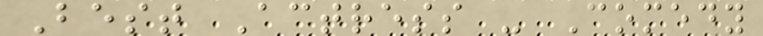Best Actress - Comedy
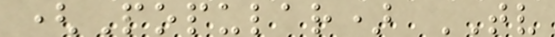(Popular) TV
